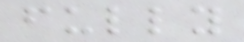fully
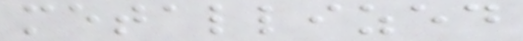metallized
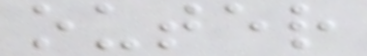outer
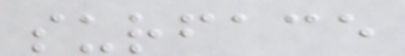surface
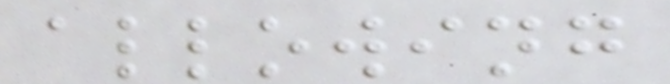allowing
